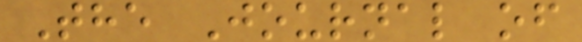The Journal of
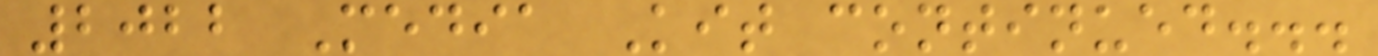2022 Media Kit continued...
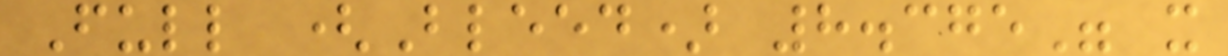Full (Bleed) 8.375" x
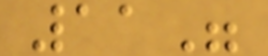11"
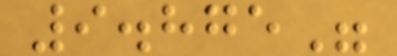9.875"
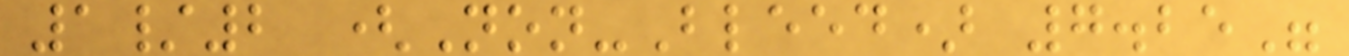1/2 (Non-Bleed) 7.25"
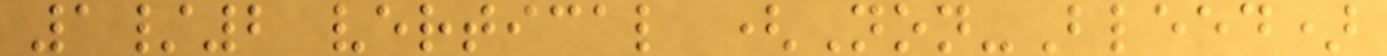1/2 vertical (Non-Bleed)
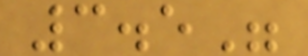3.5"
